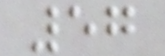57
